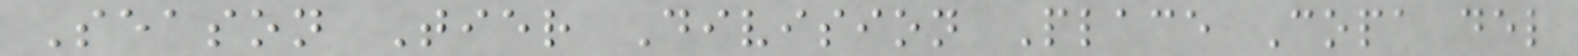Season Tier Division Place Copa del
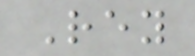Rey
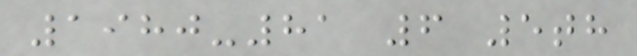1980-81 6 5th
